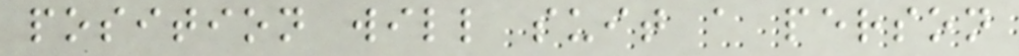position will suit a person
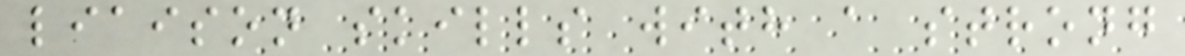liaison skills with a strong
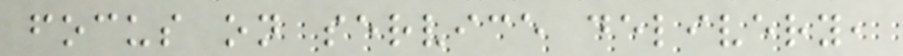focus on service delivery,
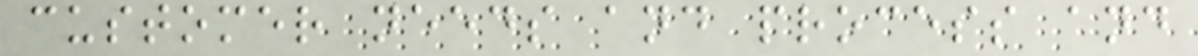customer needs and process and
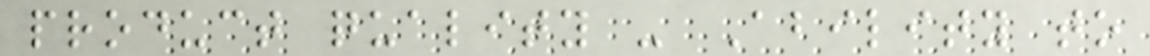product quality - Ability to
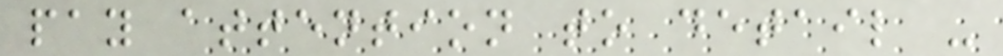pay attention to detail -
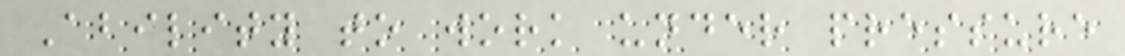Ability to work under pressure
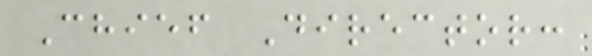Chief Director:
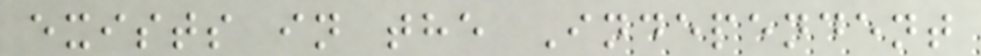exists in the Independent
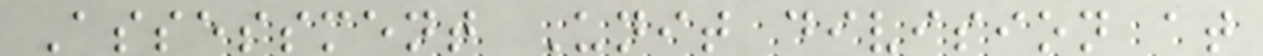Assessment Unit division at
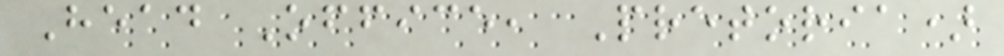Head Office, Pretoria)
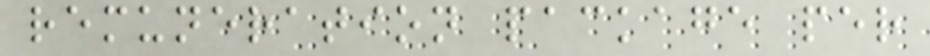remuneration package per
